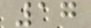17
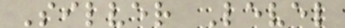Silver Level
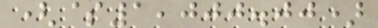($1,000.00)
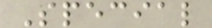Special
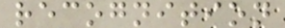recognition
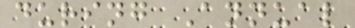during Annual
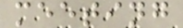meeting
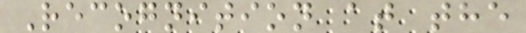Recognition at the
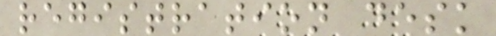registration desk
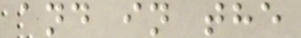and in the
